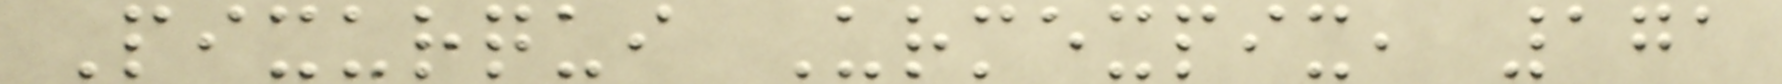Pixurqui Urmexpix, 171
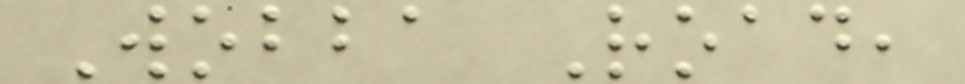Wobba Road,
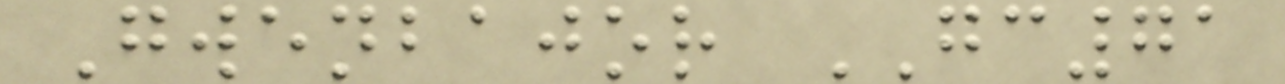Gwenbajor GC71
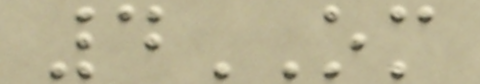4OM
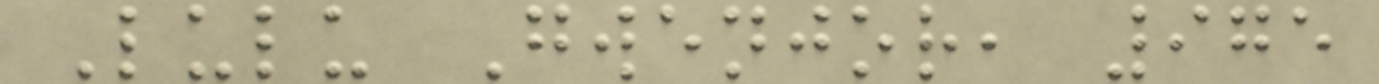Lulu Gwenjor, 975
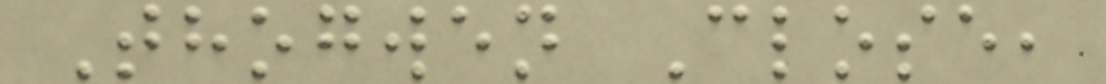Thogwen Close,
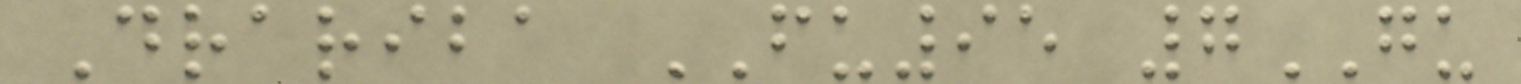Drariba FU95 7GU
